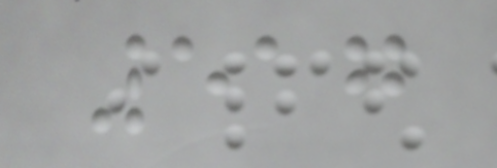517
